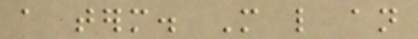a term. More like an
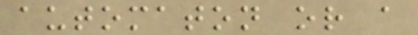automaton or a
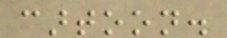cartoon.
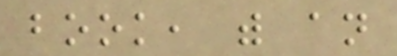book, with an
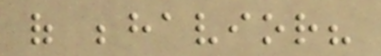of behavior?
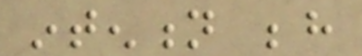intention behind
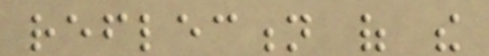reflection of the
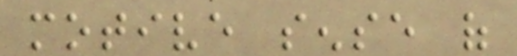motive sense of
